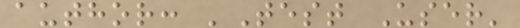author: 'Test User'
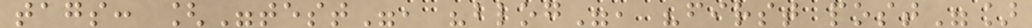tags: ["test", "blog", "first post"]
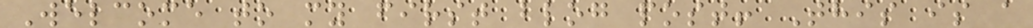Welcome to my first blog post! This is a
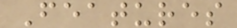Features
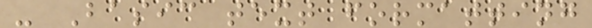- Basic text formatting
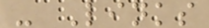- Links
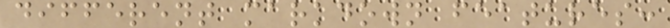different markdown features:
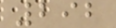292
